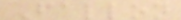Fallon
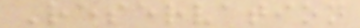Reservation
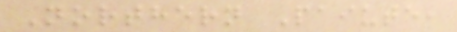Northern Paiute,
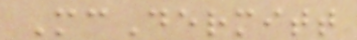McDermitt
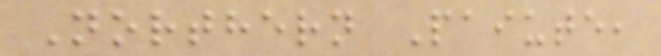Northern Paiute,
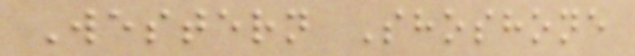Western Shoshone
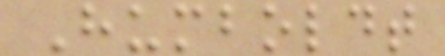Humboldt
